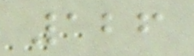126
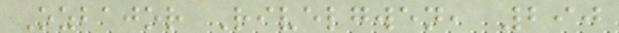Ozbajor Rivelgwen, 290
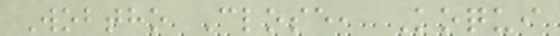Wobtho Close, Koqui
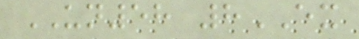UN58 8EX
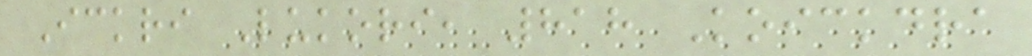Ickri Lukori, 818 Koickdra
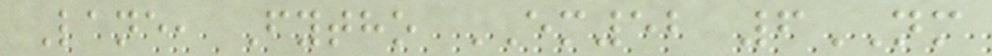Lane, Fytho EM52 6NM
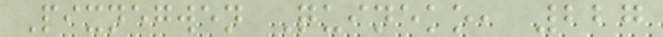Pixnegwen Quineko, 227
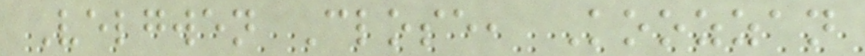Velgwen Close, Koozzan
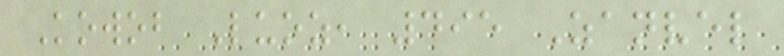Kowob Luoz, 495 Zanvel
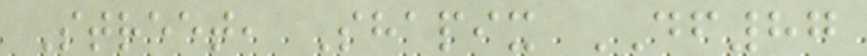Street, Shapix DF87
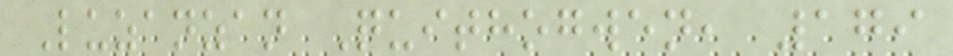Luzanzan Quithogwen, 179
